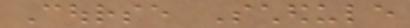Course Schedule
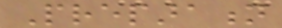Preparation
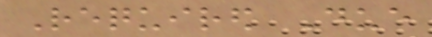Required Due
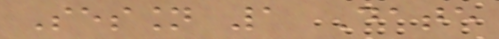Session 1 Date
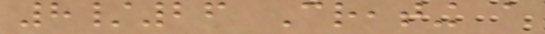8/26 Creating a
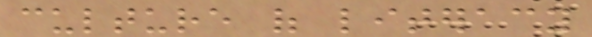culture of literacy
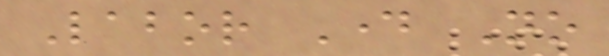Labor Day No
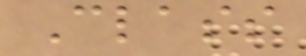Class
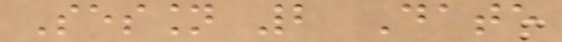Session 2 Date
